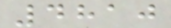4810
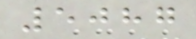5087
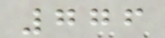776
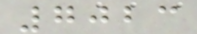7023
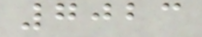7023
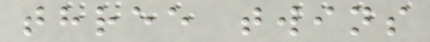three twins
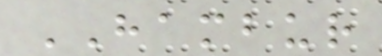HAMBUR
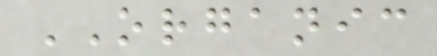ORGANIC
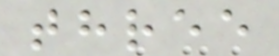three
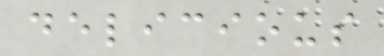delicious
